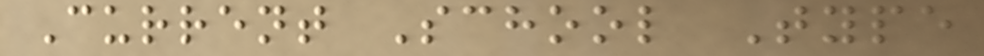Current School Type
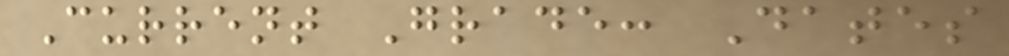Current Grade: Dates
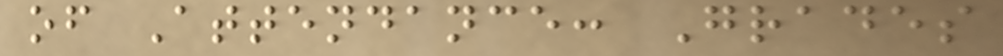of Attendance: Grades
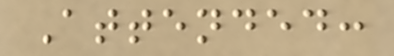Attended:
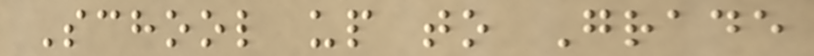School up to Grade
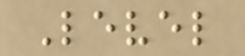Level
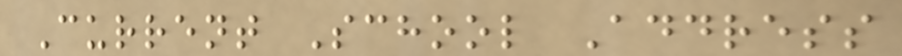Current School Address
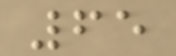65
